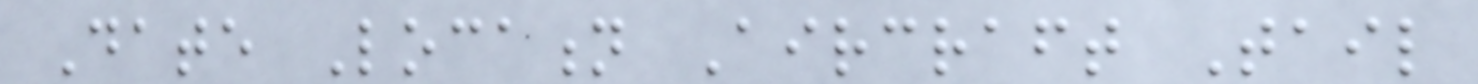Date Location Aircraft Tail
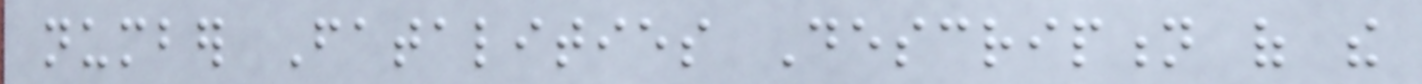number Fatalities Description of the
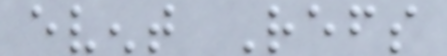event Refs
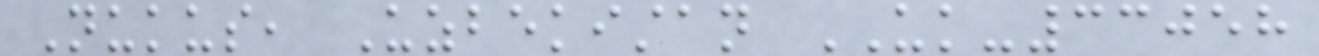Nukus, Uzbekistan UK-33058
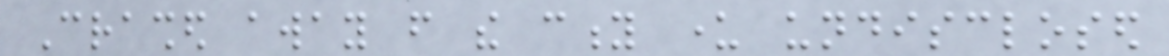Crashed away from the city under undisclosed
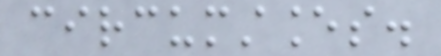circumstances.
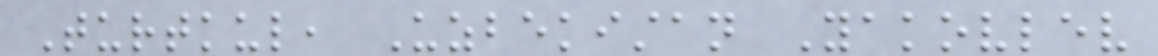Turtkul, Uzbekistan Yakovlev
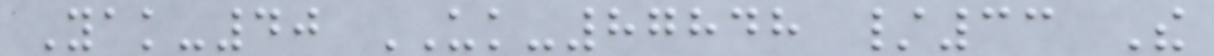Yak-40 UK-87848 /33 The
